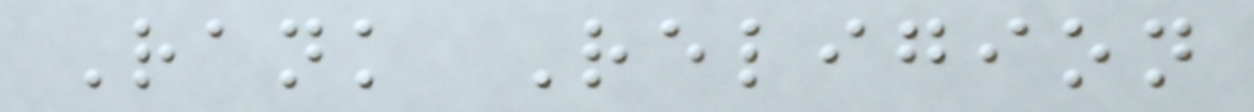Rank Religion
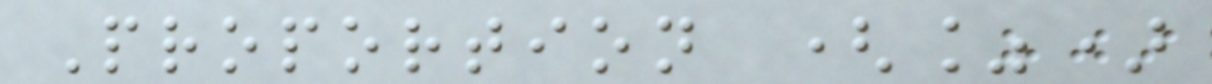Proportion (%)
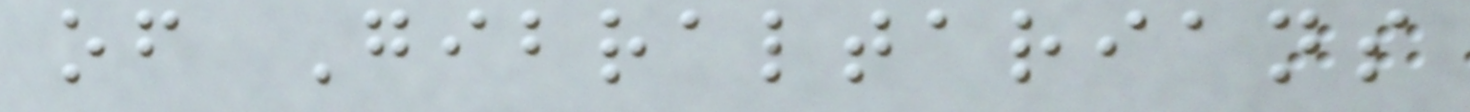of Gibraltarians
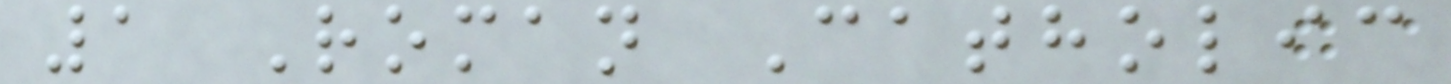1 Roman Catholic
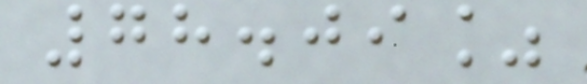78.09%
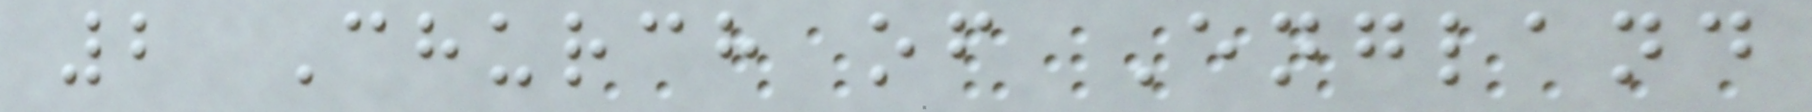2 Church of England
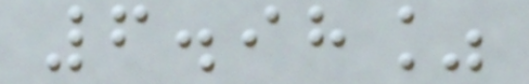6.98%
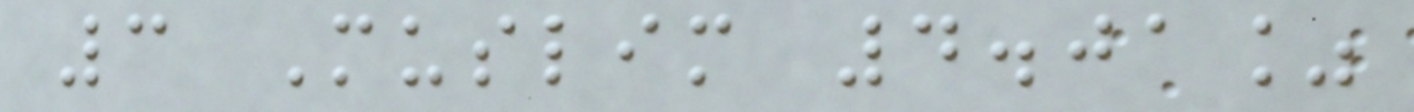3 Muslim 4.01%
